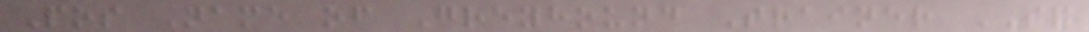Pos Name of Greyhound Trainer SP
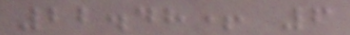22.48+ 6
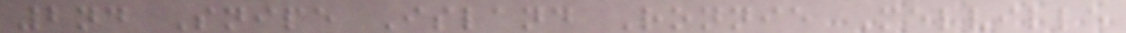2nd Snipe Island Ronnie Melville
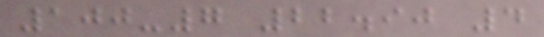100-7 22.90 4
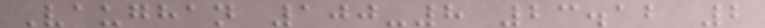Vaughan 100-8 23.12 2
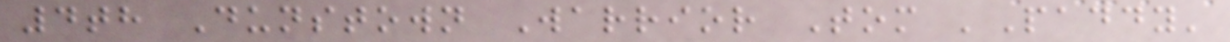4th Dunstown Warrior Tom 'Paddy'
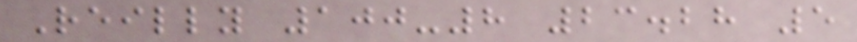Reilly 100-8 23.28 5
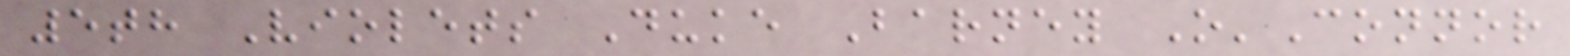5th Violets Duke Barney O'Connor
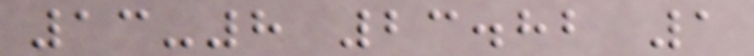13-8 23.82 1
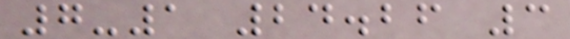7-1 24.26 3
